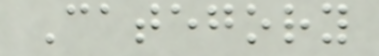Category
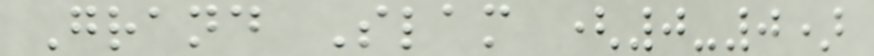Grand Slam (0-0)
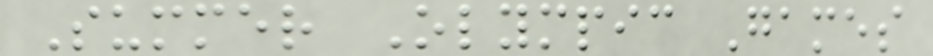Summer Olympic Games
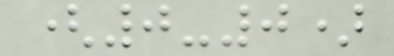(0-0)
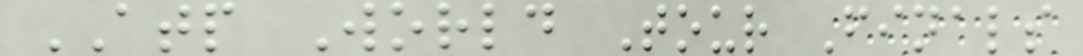ATP World Tour Finals
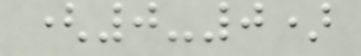(0-0)
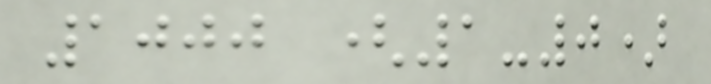1000 (1-0)
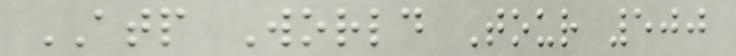ATP World Tour 500
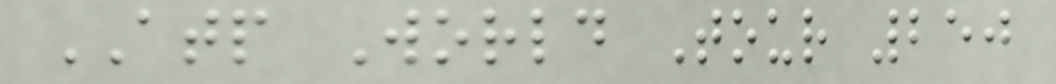ATP World Tour 250
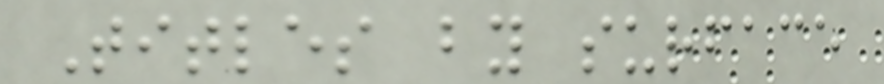Titles by surface
